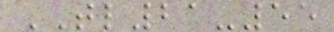TL21-55
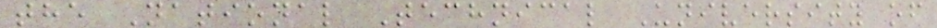the National Technical University of
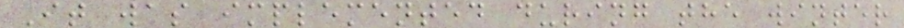It was implemented during the winter
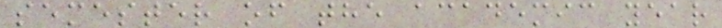semester of the academic year
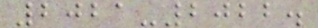2021-2022.
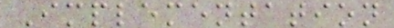Implementation
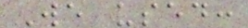We used:
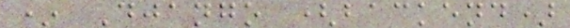* Django (backend)
